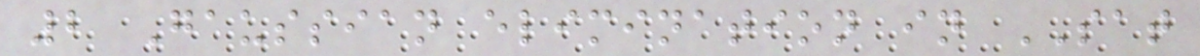2 Gaussian elimination in SAT
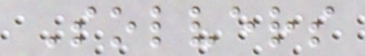Solvers
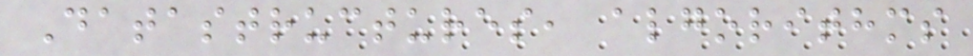Datastructures, algorithms
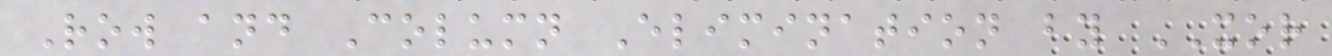Row and Column Elimination by XOR
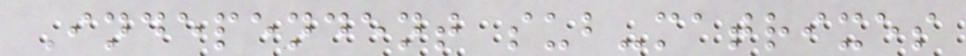Independent sub-matrixes
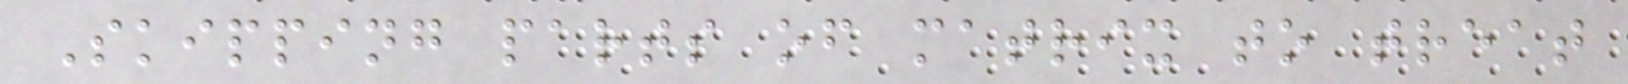Skipping parts of matrix to treat
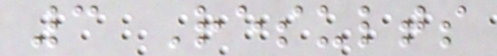3 Results
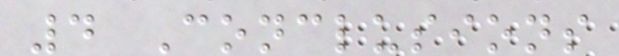4 Conclusions
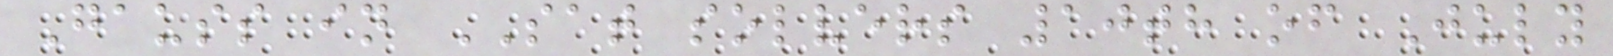Gauss in SAT solvers 10th of July
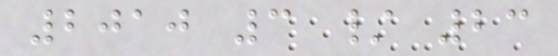2010 3 / 23
